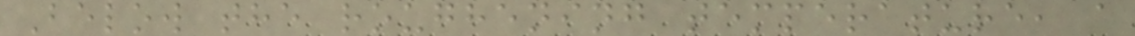Below the roughening temperature, a
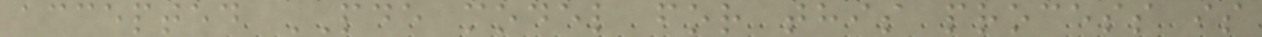accepted PDE model for this process is
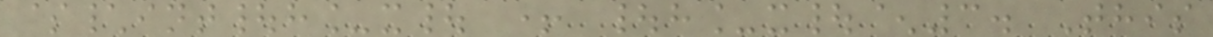$\int|h_x| + |h_x|^3. This
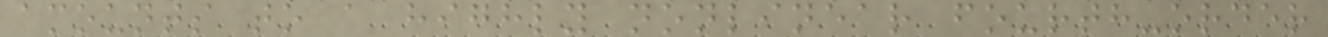amounts to a highly nonlinear fourth-order
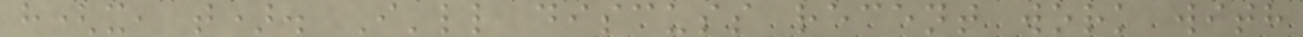h(x, t). I'll discuss recent work with
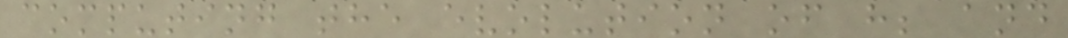computing the evolution of h; and
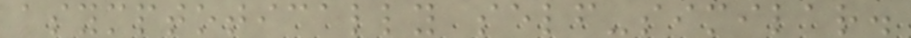asymptotically self-similar.
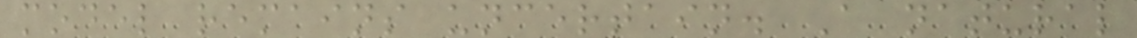model remains uncertain. A natural
